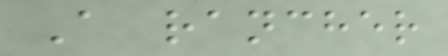A rancher
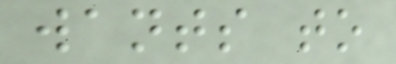wants to
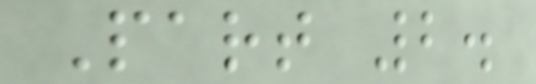Part 2.
